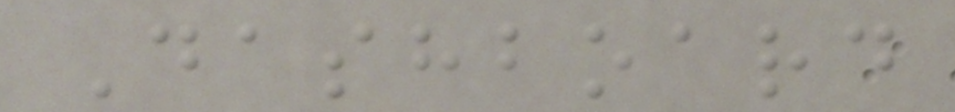Dashboard
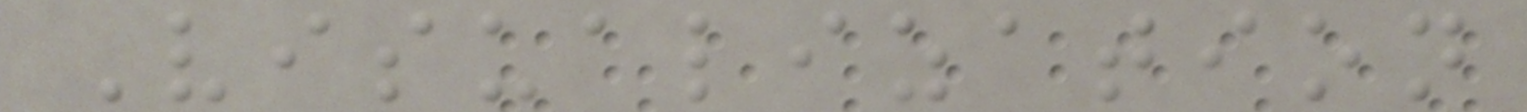Visualization
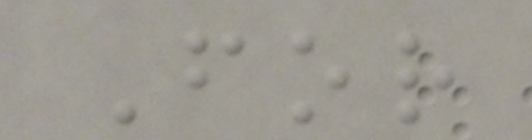For
